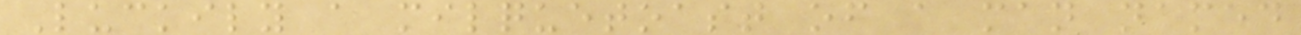Luckily a milquetoast of a man named
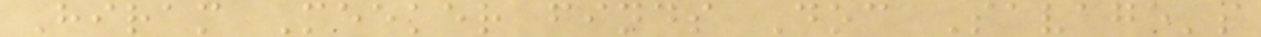Hiram Meeker finds Doc Savage's
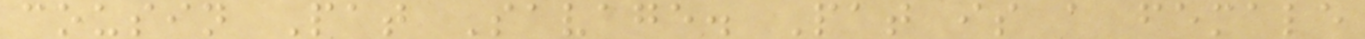cousin Pat Savage. Pat is a female
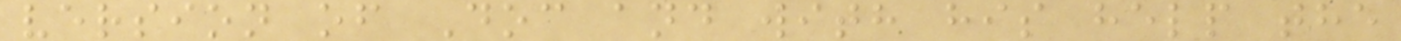version of Doc and with his help the
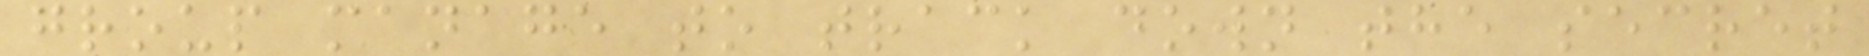group manage to track down the secret
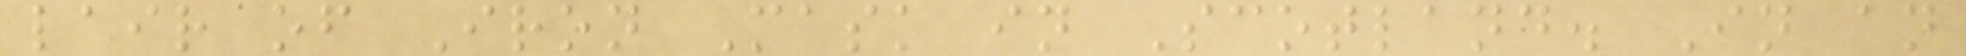lair of Iron Mask in Scotland. In an
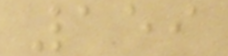159
